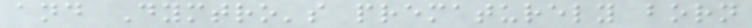and Dymtro's prematurely born
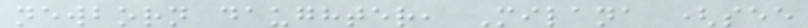newborn daughter, Milana (see
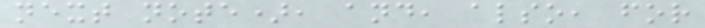next note), and, also, for
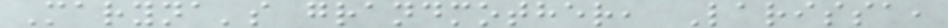Maryna's grandmother, Larissa,
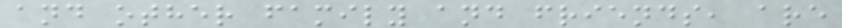and other family and friends, are
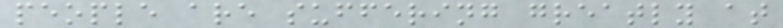people are suffering greatly at
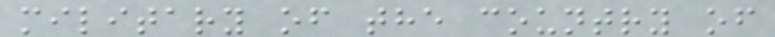military of the country of
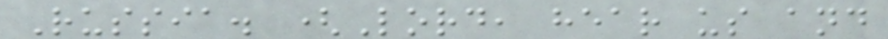Russia. (Lord, hear us and
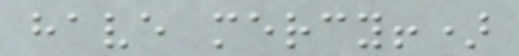have mercy!)
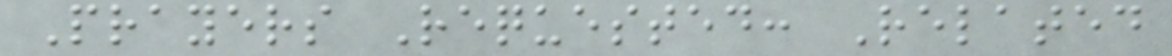Prayers Requested: Related
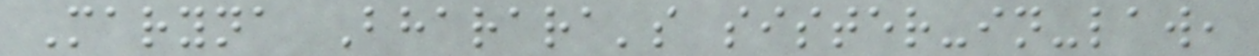Maryna Bharara's sister-in-law,
